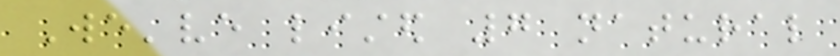We've listed 7 natural
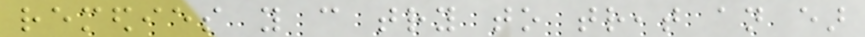remedies you can try to treat an ear
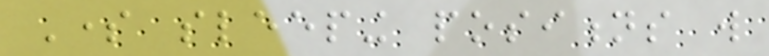Some sleeping positions will
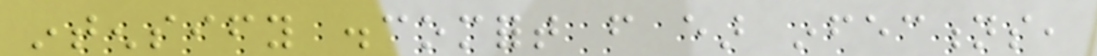intensify discomfort from ear infections,
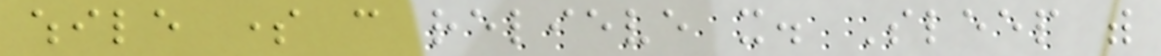while some can relieve it. Sleep with
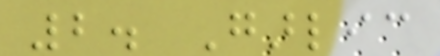2. Garlic
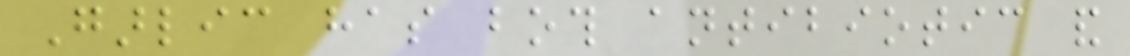Garlic has both antibiotic and
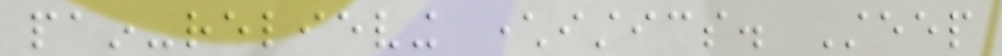pain-relieving characteristics. Steep
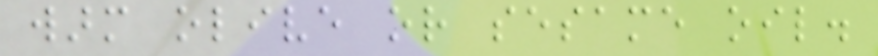warm olive or sesame oil.
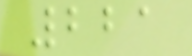221
